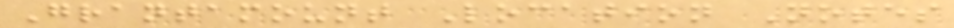Grantamount Location Notes
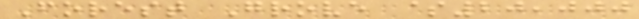Forest Grove $20,000
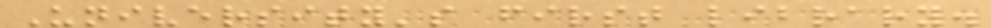University's first library.
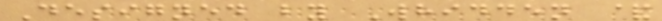Designed by Whidden &
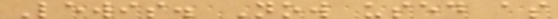Lewis. Now used as
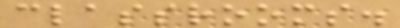classrooms.
